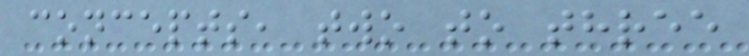concepts, two to three
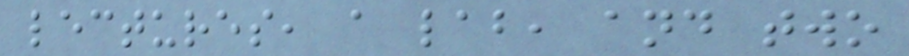lectures, a lab, and two
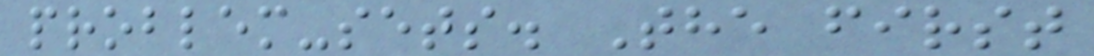problem-sets. The first
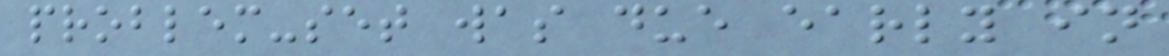problem-set was due early in
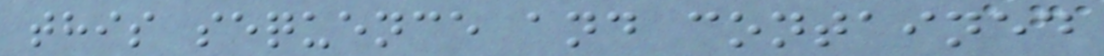this sequence and contained
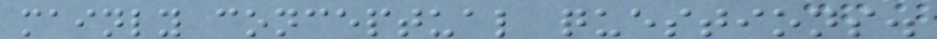mainly conceptual questions.
